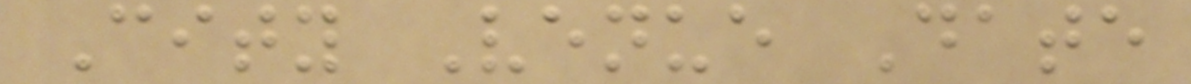City Venue Date
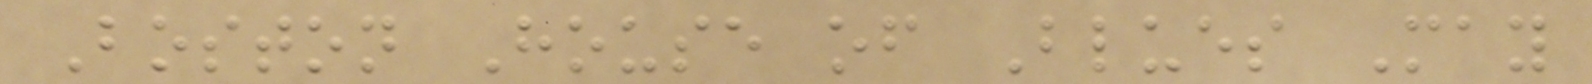Boston House of Blues May
